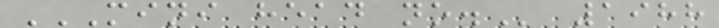MINI HEAD NO. 1988
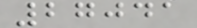27041
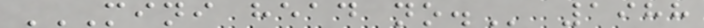MINI HEAD NO. 1988
